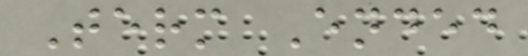Term Ended
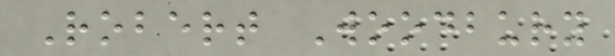Robert Woodbury
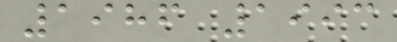1986 1993
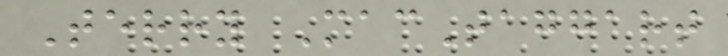Terry MacTaggart
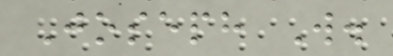Joseph W.
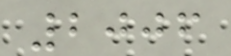2006
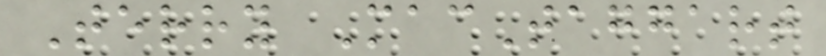Terry MacTaggart
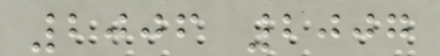2006 2007
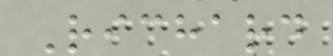Richard
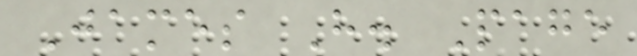James H. Page
